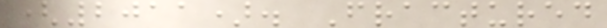(2011). Fractured
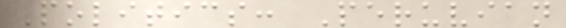Politics: Peruvian
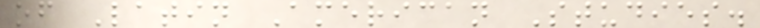of Latin American Studies.
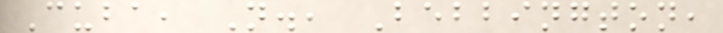Cuba, N., Bebbington,
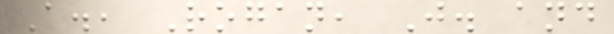A., Rogan, J. and
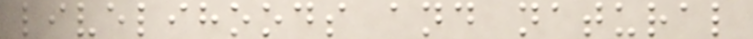livelihoods and natural
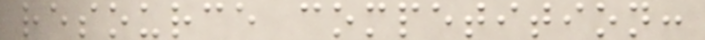resource competition:
